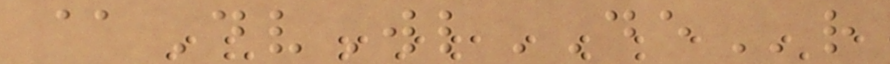@DvWlDEr
